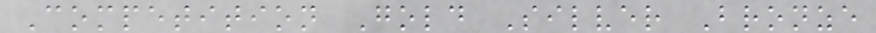Competition Gold Silver Bronze
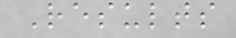Results
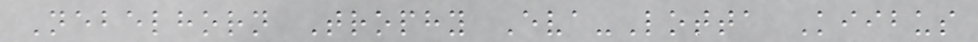Nebelhorn Trophy Eva-Lotta Kiibus
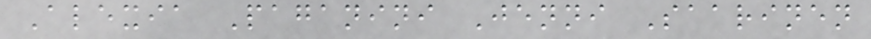Alexia Paganini Jenni Saarinen
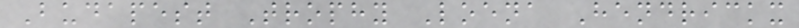Budapest Trophy Loena Hendrickx
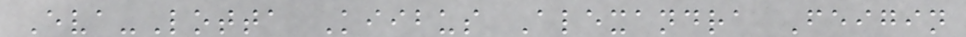Eva-Lotta Kiibus Alexandra Feigin
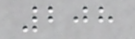208
